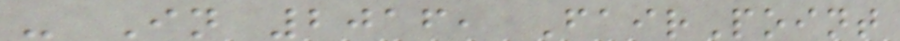- In 2016, FairPoint
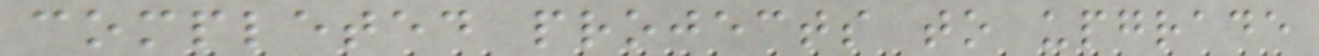completed projects to upgrade
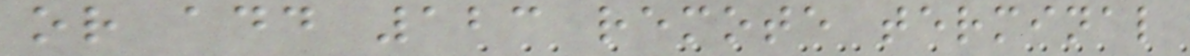or add 123 remote terminal
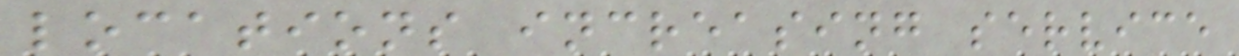locations increasing service
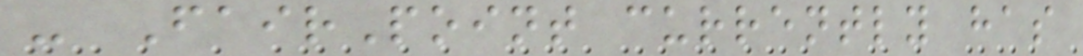- FairPoint currently has
